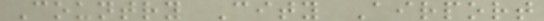Country City Airport
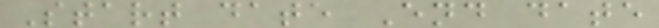Start date End date
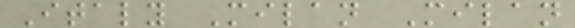Italy Milan Milan
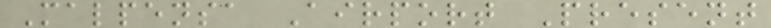Malpensa Airport Present
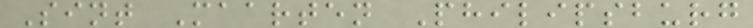Sint Maarten Philipsburg
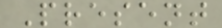Present
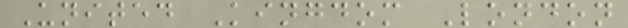United Kingdom London
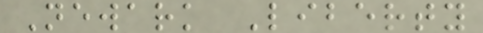Newark Liberty
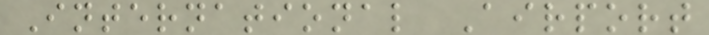International Airport
